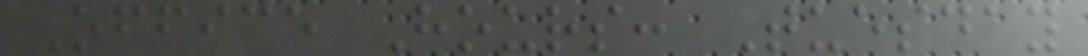Office Hours: Tuesday
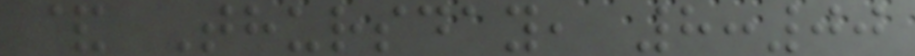& Thursday, 8:00
